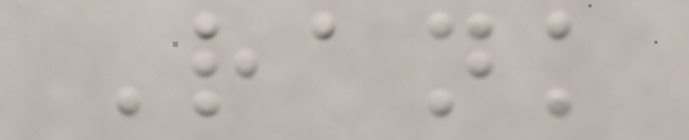Rank
